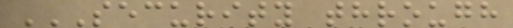SECURITY THROUGH
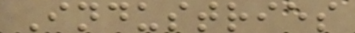Industries
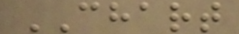CHART
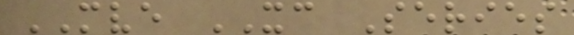MVE XC Series
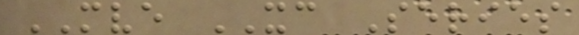MVE XC Series
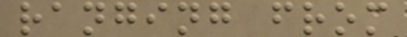ranging from
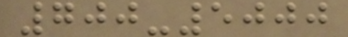700-5000
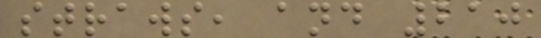straws, and 210
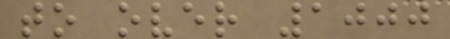to over 1000
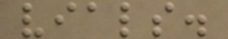vials.
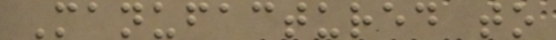Manufactured to
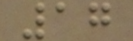17
